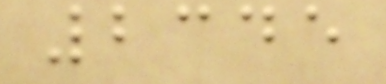2345
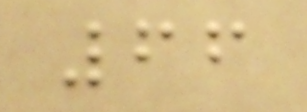66
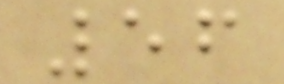56
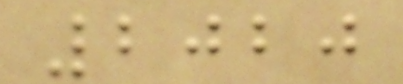2020
